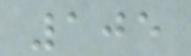105
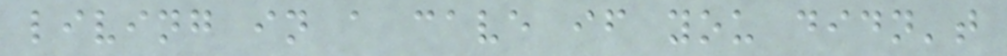living in a cave if you didn't
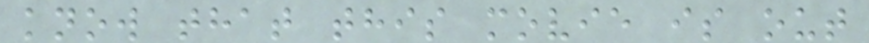know that this movie is out
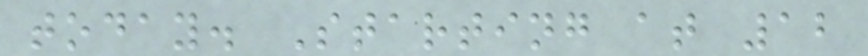today. Starting at 12
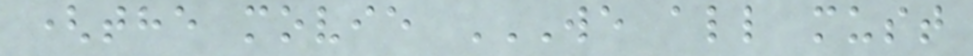(the movie WE ALL MUST
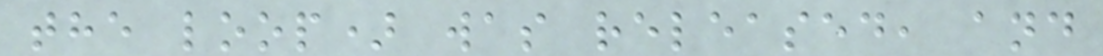the loop) was released, and
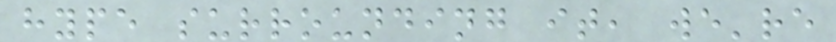hype surrounding it, we're
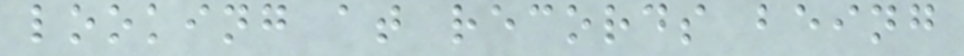looking at records being
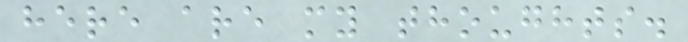here are my thoughts.
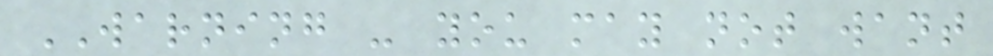WARNING - you may not want
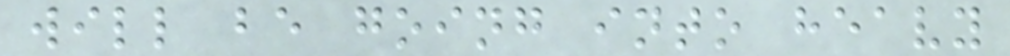will be going into heavy
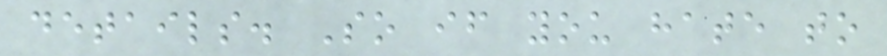details. So if you hate to
